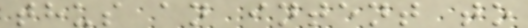thus an intent to
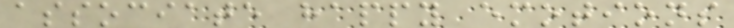associate happy emotions
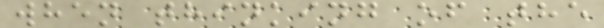when thinking of the
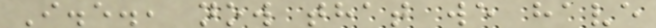I.e., now that we have
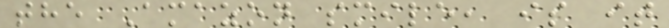the Amazon smile, is it
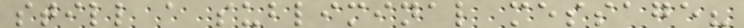still a subliminal message?
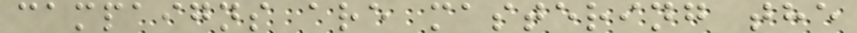campaigns are mastering the
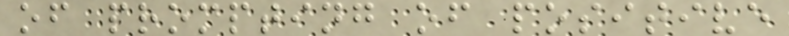of prompting of positive
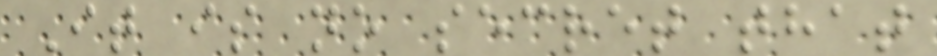It is no secret that
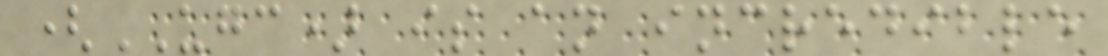(UGC) is an incredible
